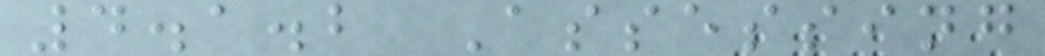4.1.2 Assessing
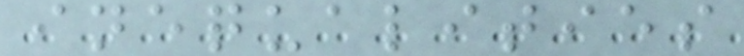inequalities
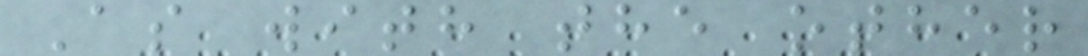As with the other
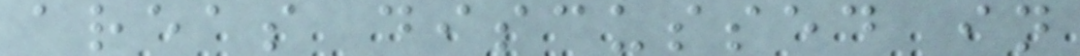areas discussed in
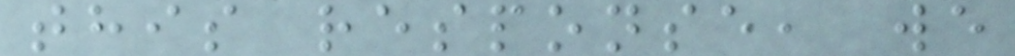this response, we
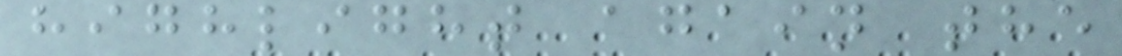highlight again the
